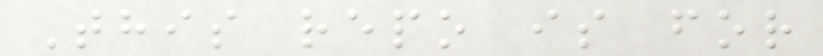This repo is for
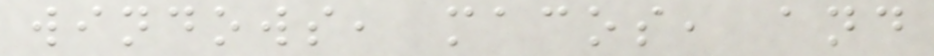windows, macos, and
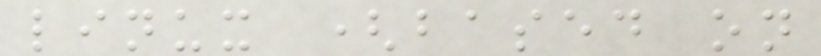linux (based on
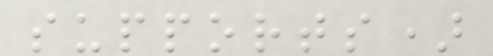supports)
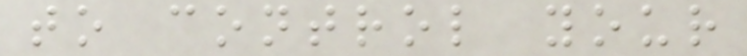to control your
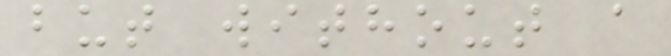but without a
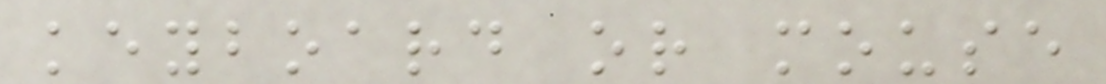keyboard or mouse
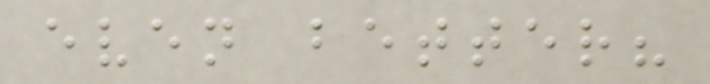even better?
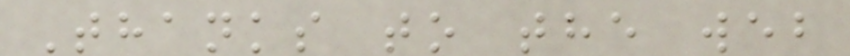Thanks to the web
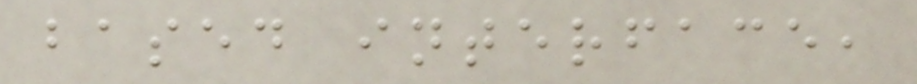based interface,
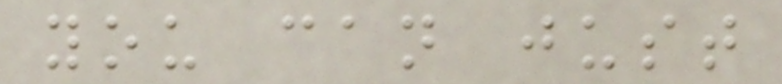you can just
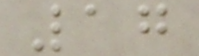17
